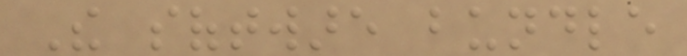The software bundle
